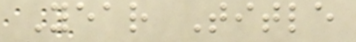Year Title
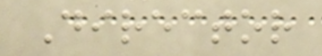Director
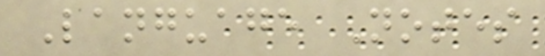Language Notes
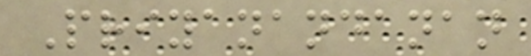Priyanandanan
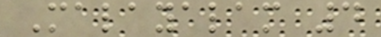Malayalam 4
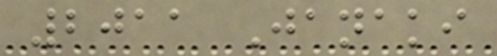2011 Janaki
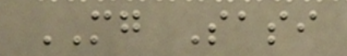MG Sasi
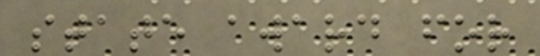state award for
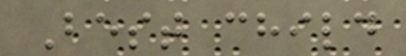Best child
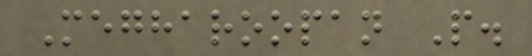Megharoopan P.
